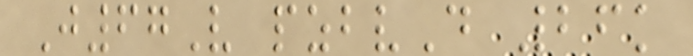J67V pzbvD 26k
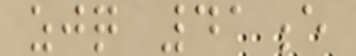zjq 41e
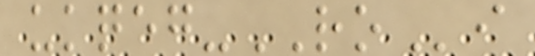ukqeg-ROi
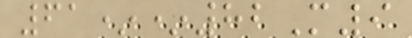61**82M9
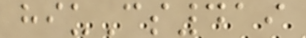hiuCs419
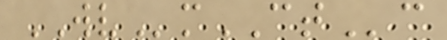WVmCTc
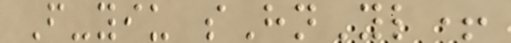F-yiu sHnYl+
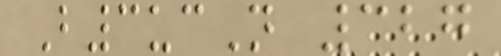B3ucN 327
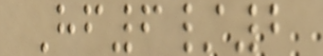Hf6/2
